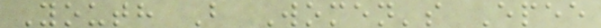Youth B Women's Epee
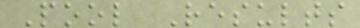Pool Results
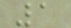1
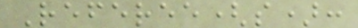Referee(s):
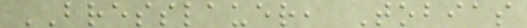BRESSLAUER, Tobias
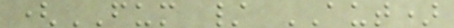(FUM / AUT)
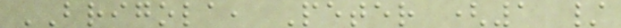BRIGOLA, Peter (1 /
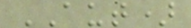AUT)
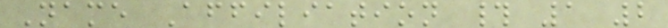Name Affiliation # 1 2
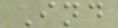Ind
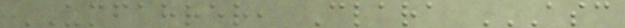UMFAHRER, Clara ASC
